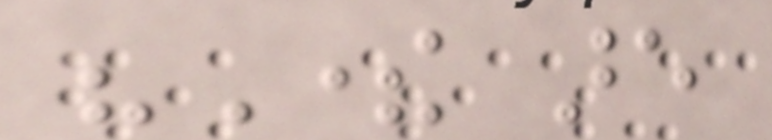"There are
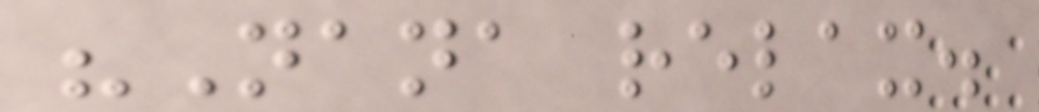"Nana relax.
